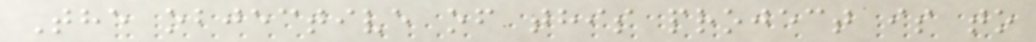The objective of this project is to
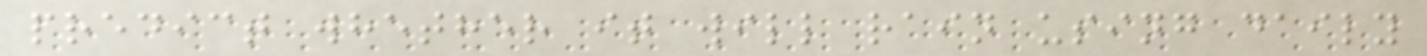predict whether it will rain using daily
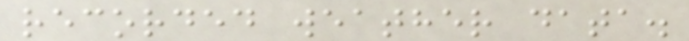recorded weather data.
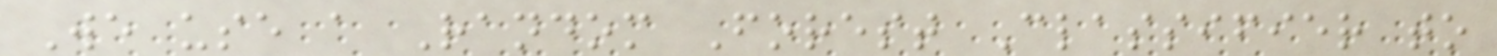We use a Random Forest Classifier to
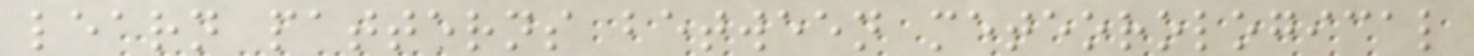learn patterns between meteorological
